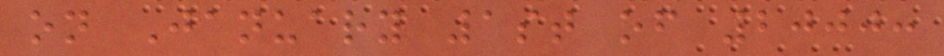on January 1st of 2000:
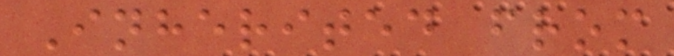Inherited from
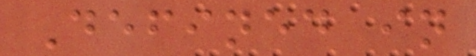Defined in
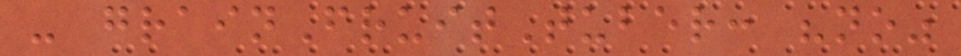- grainFruitTuber: "no"
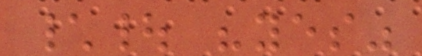\| "yes"
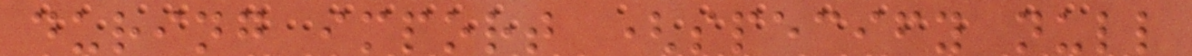during import (specify null
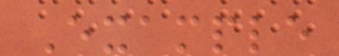Example
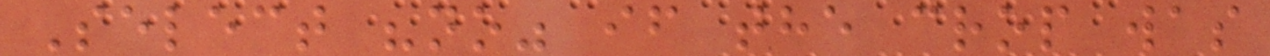Select "no" if the crop was
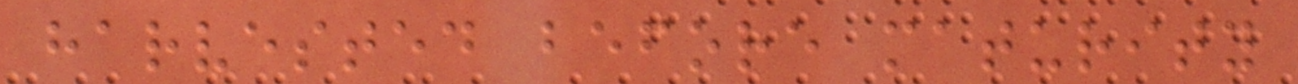harvested before maturity
